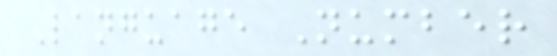Language Number
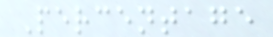Percentage
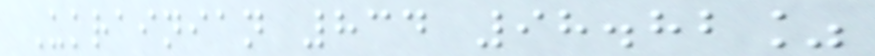Ukrainian 834 98.82%
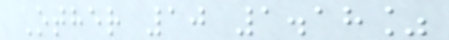Other 10 1.18%
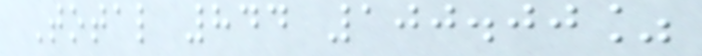Total 844 100.00%
